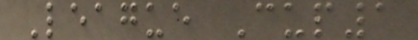League Cup1
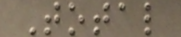Total
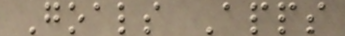Goals Apps
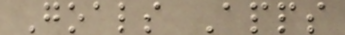Goals Apps
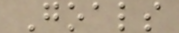Goals
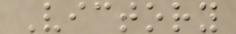Victory
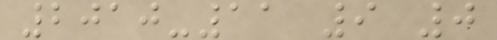2010-11 9 0
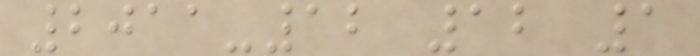2011-12 12 1
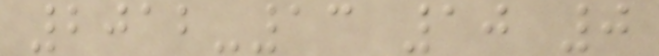2012-13 10 0
